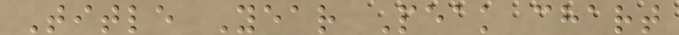Title Year Peak chart
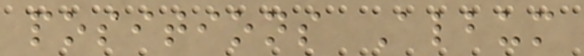positions Album
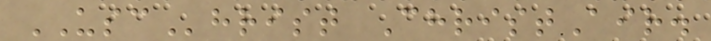USChrist ChristAir.
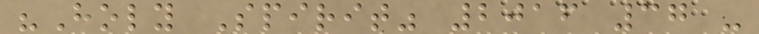"Holy Spirit" 2016 37 -
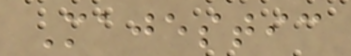Majestic
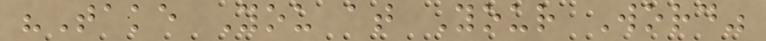"Take You at Your Word"
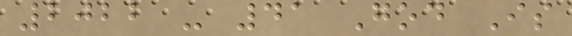2022 - 41 God Is
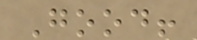Good!
